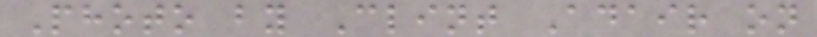Photo by Clint Adair on
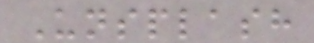Unsplash
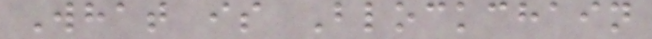What is Blockchain
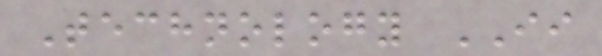Technology II
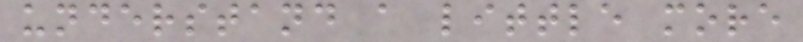understand a little more
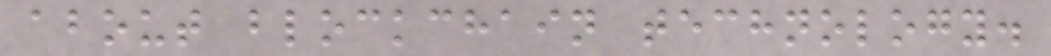about blockchain technology.
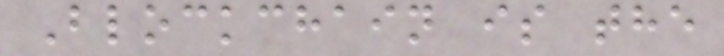Blockchain is the
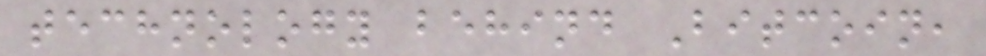technology behind Bitcoin,
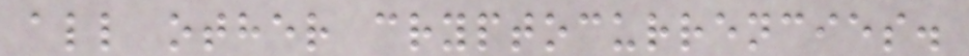all other cryptocurrencies.
